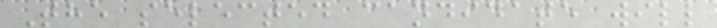The selected candidate will
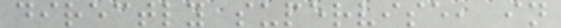directly supervise, in
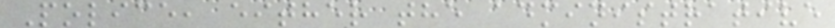Police, either the administrative
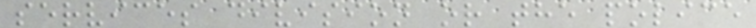services division or the police
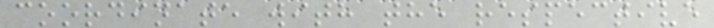coordinate with the respective
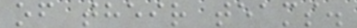of their teams.
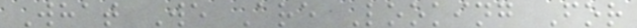What We Are Looking For
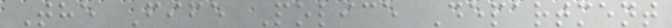The Fife Police Department
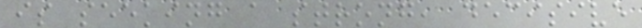is seeking a strong, decisive
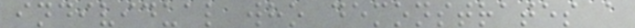individual who demonstrates a
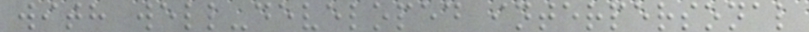with well-developed interpersonal
